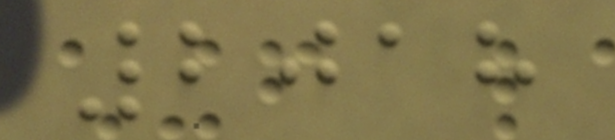2018
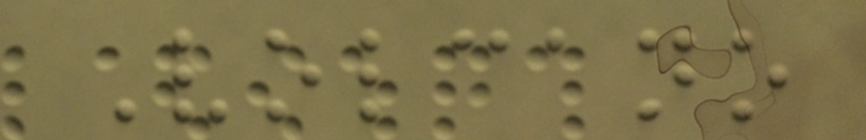Volcano
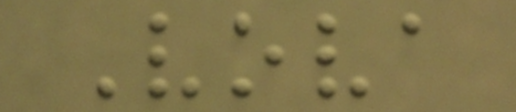Vova
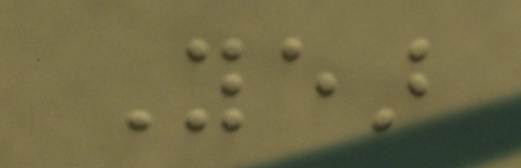Year
